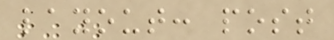layout: post
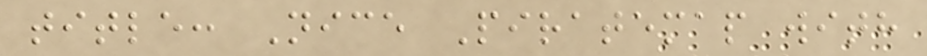title: Nice Piratemap with
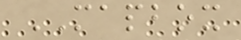MAPBOX
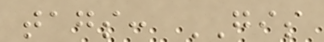tags: GIS
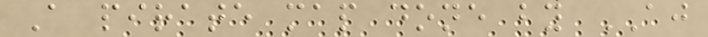A pirate map done by AJ
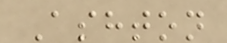Ashton
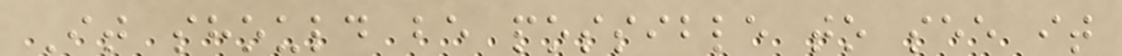It should be possible to see it
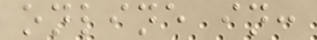online in:
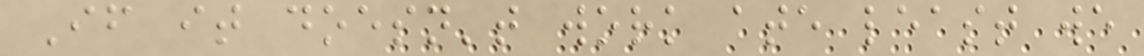If it doesn't work ate least we
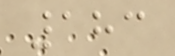183
